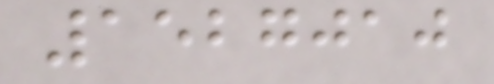1527010
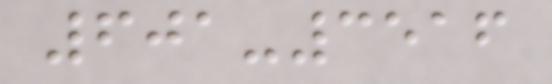601-3516
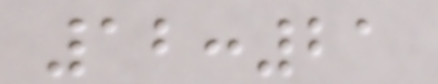12:21
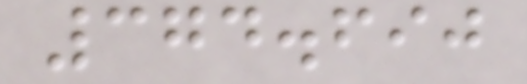374.690
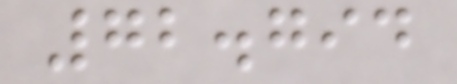72.794
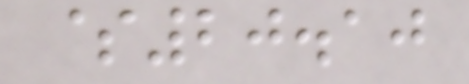$20.10
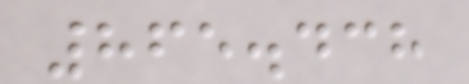865.438
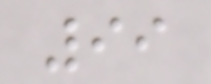99
